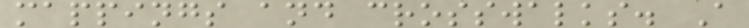mappings and crosswalks. A
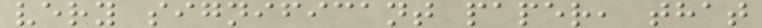very significant paper, that
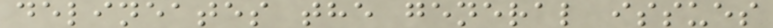delineates the general issues
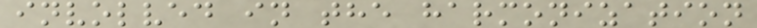involved in the harmonization
